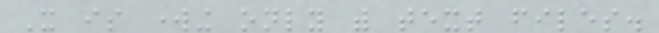It is working only with text files.
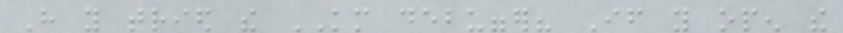Have you tried the KM debugger? If you open the
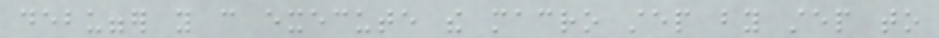debugger you can execute the macro step by step to
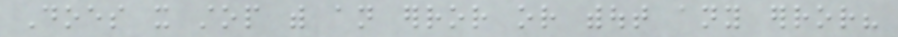Does it stop with an error or without any error?
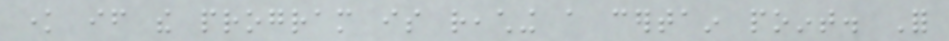know if the program is reaching a certain point. For
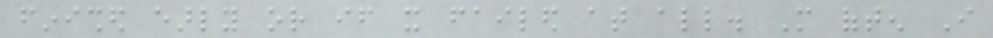finished early or if it failed at all. More often I
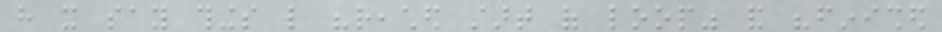have it say things like "reached start of loop" and "finished
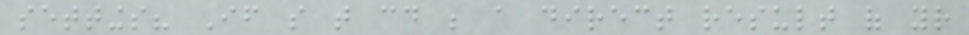settings? If so that could be a direct result of your
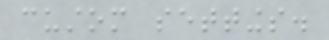custom settings.
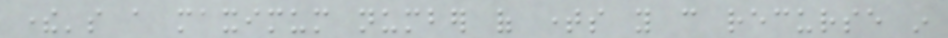there's a maximum number of times you can recurse in
